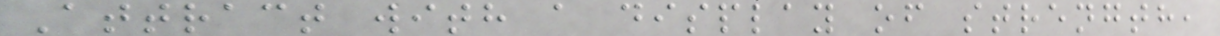Attract with a display of strength,
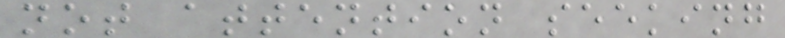not attention seeking
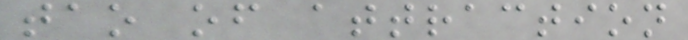tao of attraction
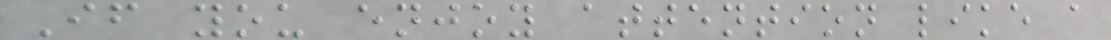If you enjoy attention like a
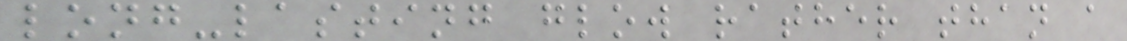long-lasting glow rather than a
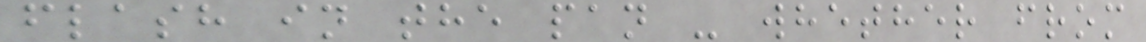flash in the pan - whether from
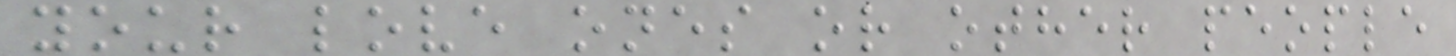your love ones or other people
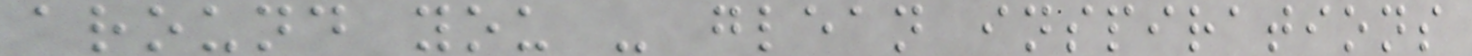around you - glean inspirations
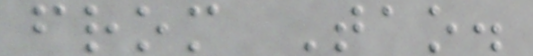from Tao.
